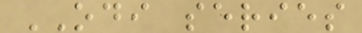ODI series
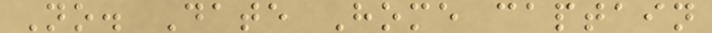No. Date Home captain
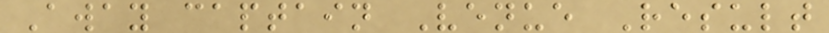Away captain Venue Result
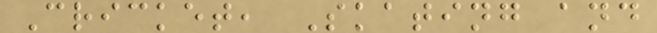Cricket, Skating and
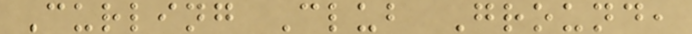Curling Club Ground,
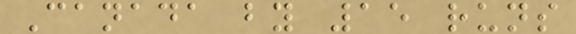Canada by 15 runs
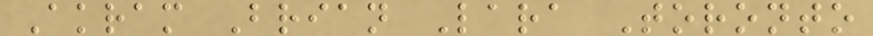Akram Brian Lara Toronto
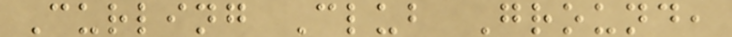Curling Club Ground,
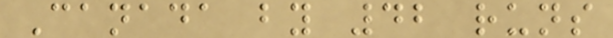Canada by 42 runs
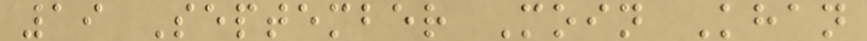19 September Moin Khan
